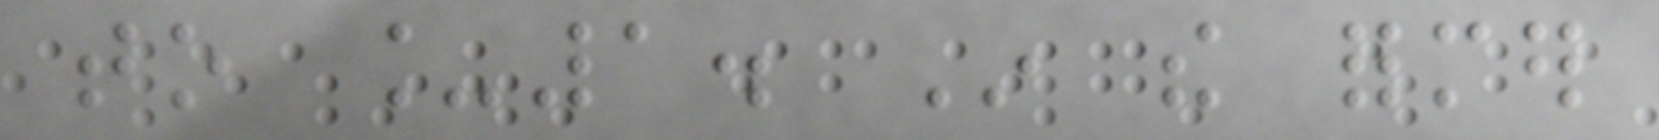to _1. In the former
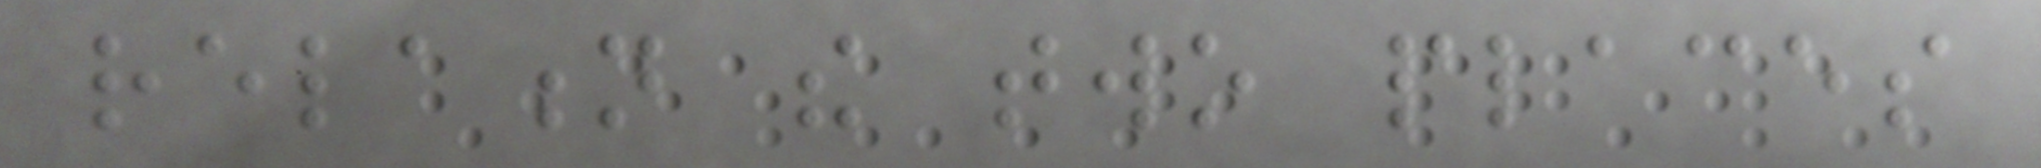relation the two places
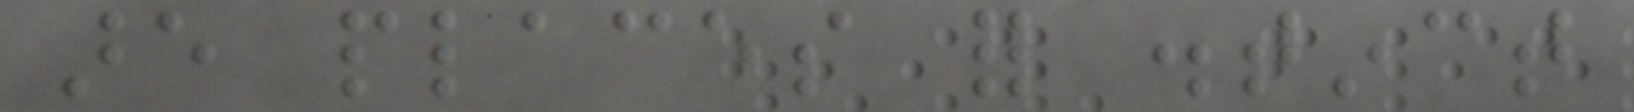are places for distinct
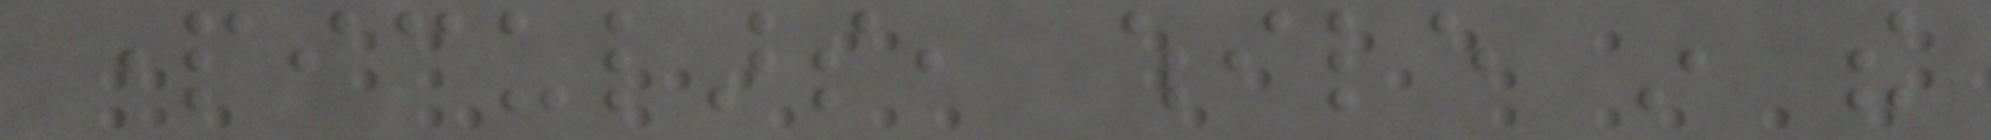particulars, while in the
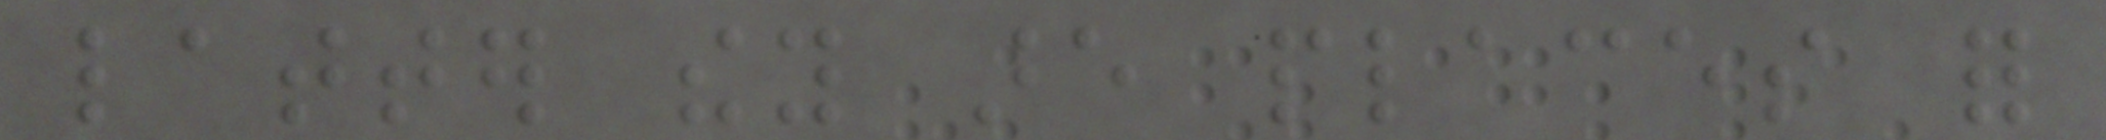latter they are places for
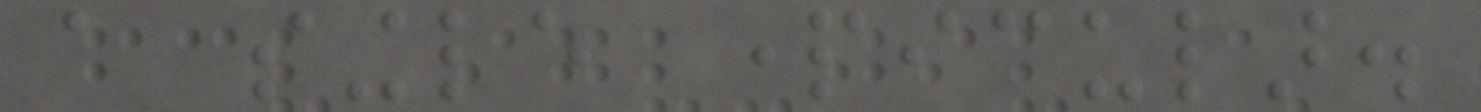a single particular.
